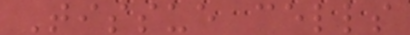Tissue cells
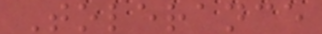Tolerance
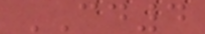CD4
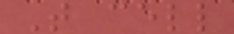T cell
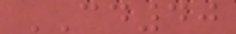CD40
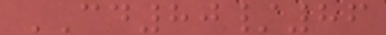CD80/86
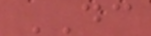DC
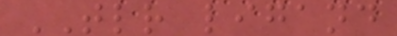TLR ligand
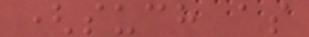(such as
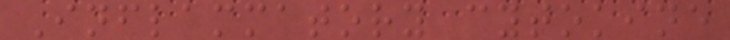Inflammatory cytokine
